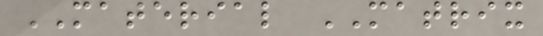MATERIAL MATRIX
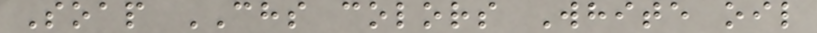Soap CHS colors White oil
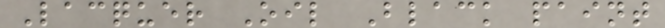Lacquer Oil Black paint
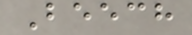Beech
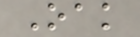Oak
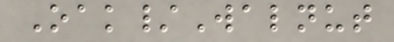Oak/Walnut
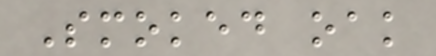Smoked oak
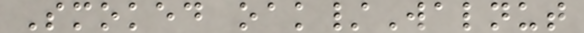Smoked oak/Walnut
